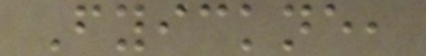Fyickne,
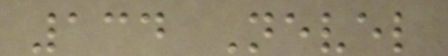134 Nevel
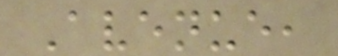Avenue,
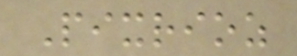Pixrioz
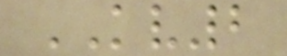KV2
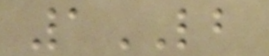1LB
